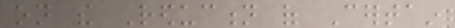on the Reduction of Certain
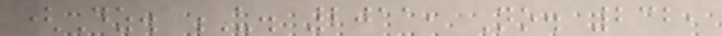(Dz. U. 2011, No. 232,
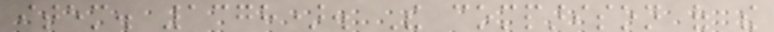item. 1378). The comparison of the
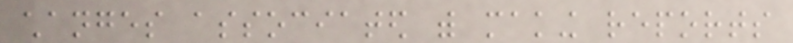changes associated with making reports
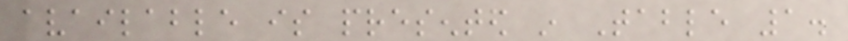available is presented in Table 1.
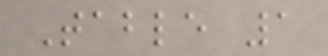Table 1
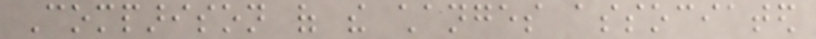Comparison of the changes associated
